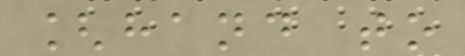[hand to
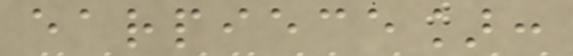earpiece]:
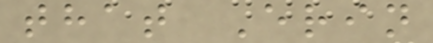that Erin
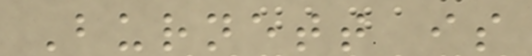Burnett is
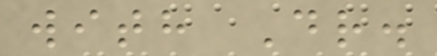with Dr.
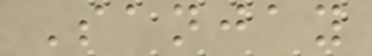Sanjay
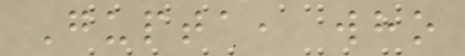Gupta, who
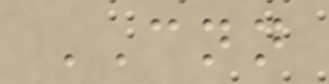CNN
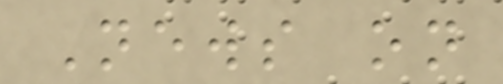News on
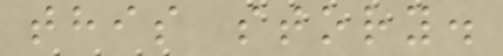this story.
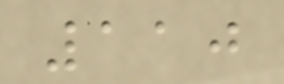110
